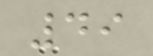49
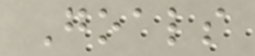Goals
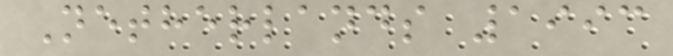Netherlands 1993
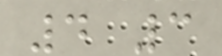4 3
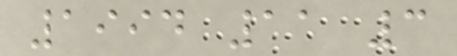1994 11 3
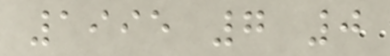1995 7 0
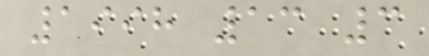1998 13 3
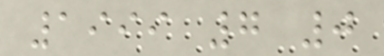1999 7 0
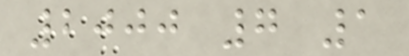2000 7 1
